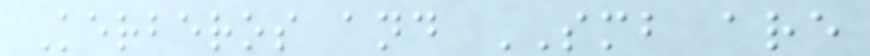Kerberos and SMB are
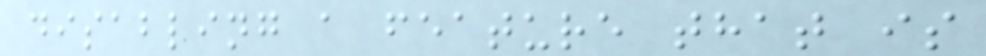disabling a feature that is
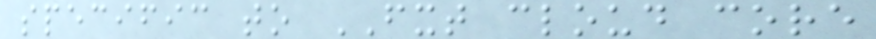specific to FXT cloud core
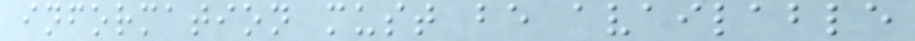information must be available
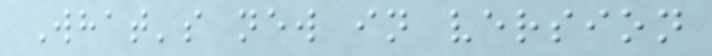What's new in version
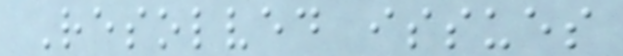Resolved issues
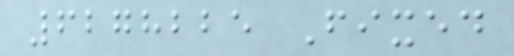6278225 Fixed
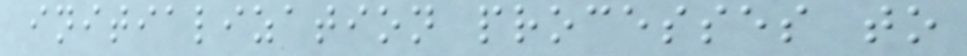initialization processes to
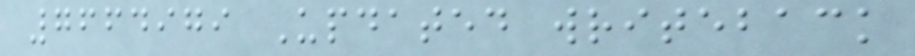7664979 Updated writeback
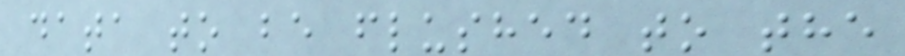data to be flushed to the
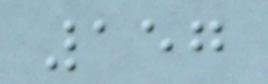157
